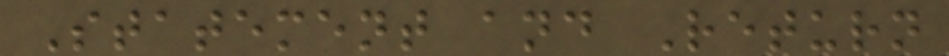Statement and Return
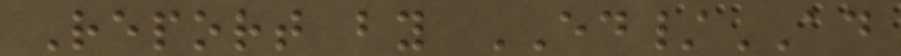Report by ED/AD
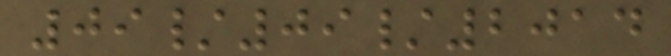09/09/2014
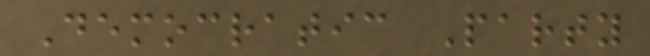Democratic Party
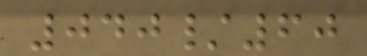040/60
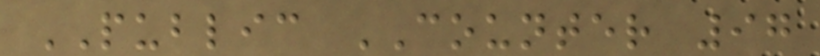PUBLIC COUNTER 97
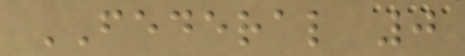FEDERAL 0
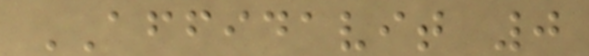AFFIDAVIT 0
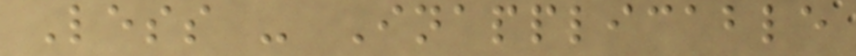Less - Inapplicable
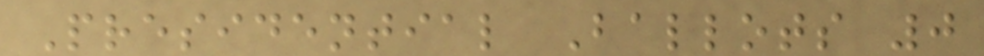Presidential Ballots 0
